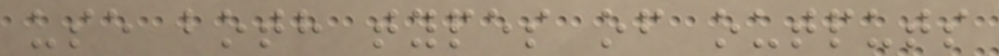use both types of outputs
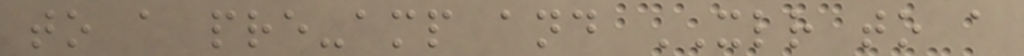to a pre-amp and XLR to a
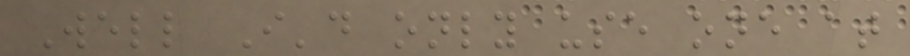Well I'd only use one at
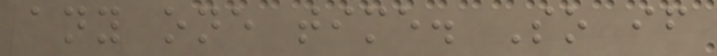any one time. So if
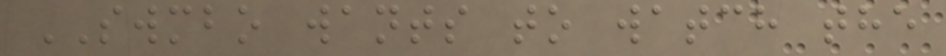SWMBO wants to watch the
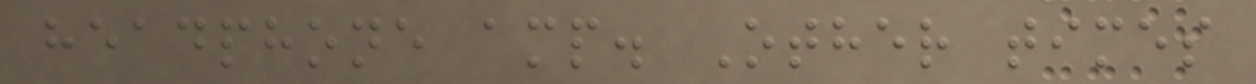headphone amp. Other times
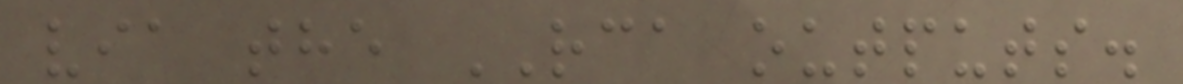via the RCA outputs.
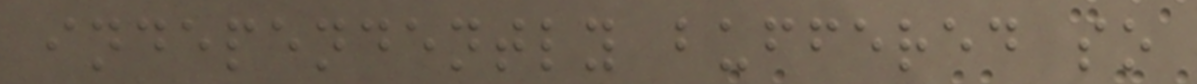independently buffered so
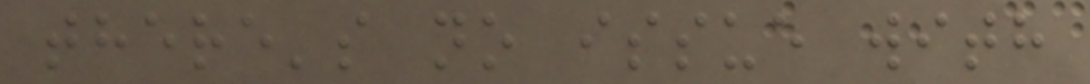there's no issue with
